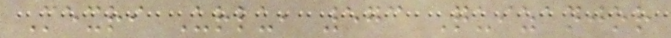Mexri Urlu, 573 Quizanjor
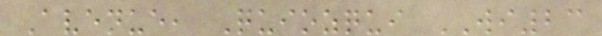Avenue, Quiozqui WI23
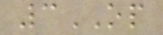3OP
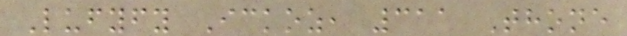Lufyfy Ickoz, 311 Thone
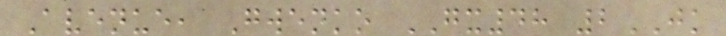Avenue, Gwenko GX48 2JK
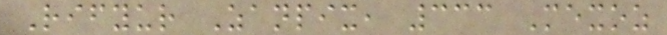Rifyur Zanpix, 333 Mexoz
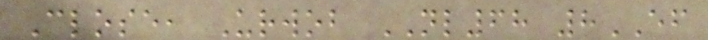Close, Urwob NL68 8EF
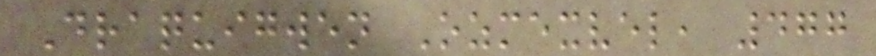Draquigwen Ozmexvel, 477
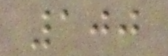100
